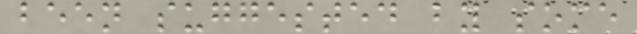been suggested by some
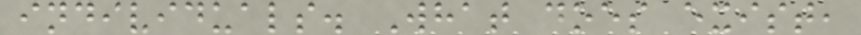individuals. What does exist,
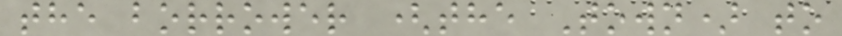the borrower (the Town) to
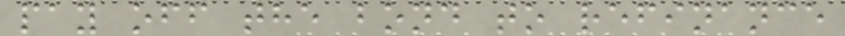pay off the bond to refinance
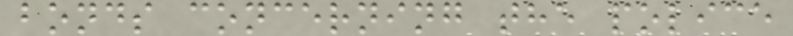bonds concerning the police
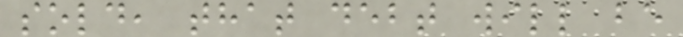sold, that debt will be
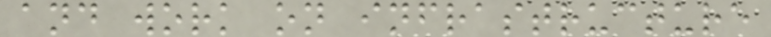and work on infrastructure
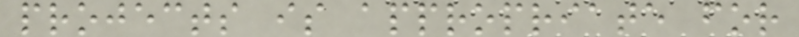projects is appropriate for
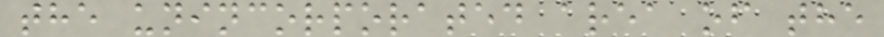the unincorporated area of the
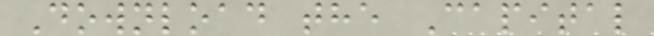Download the Capital
